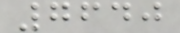7640
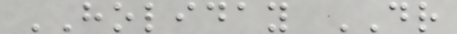HOLIDAY DR
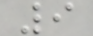9
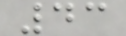43
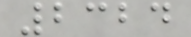2324
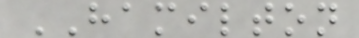HAMILTON
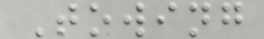Towing
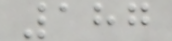187
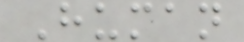Human
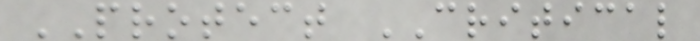PROTECT CRITICAL
